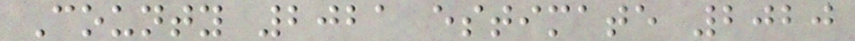County 2021 estimate 2020
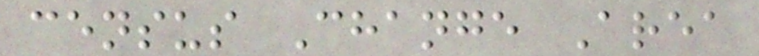census Change Area
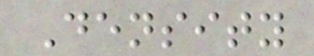Density
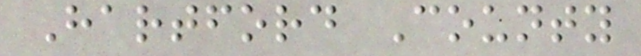Hartford County
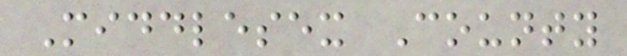Middlesex County
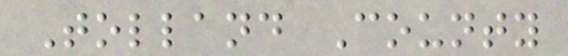Tolland County
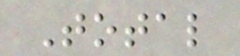Total
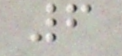6
